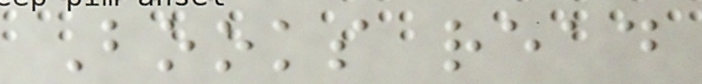Books read
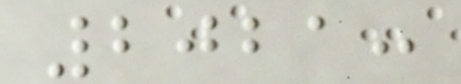2021:
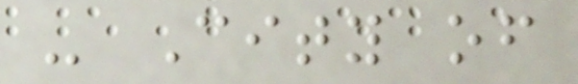- City of
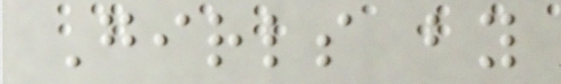Girls by
